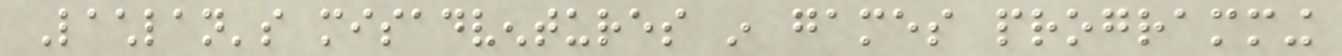Lachlan's misadventures in games programming
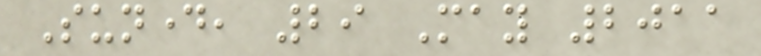Sunday, 29 May 2011
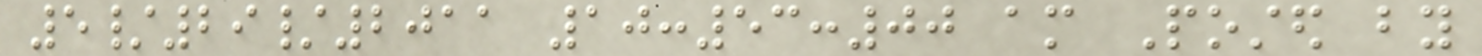5/29/2011 10:53:00 am Posted by
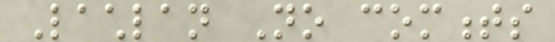Lachlan No comments
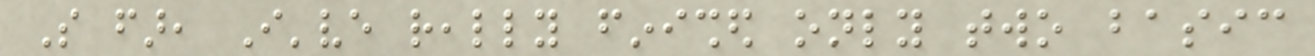So far, I've really finished only two basic
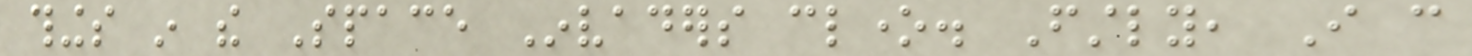things in the Space Invaders clone. Firstly, I can
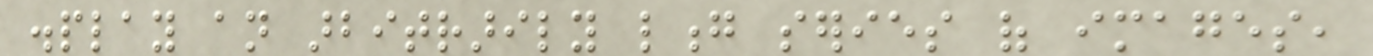display an arbitrarily long series of images,
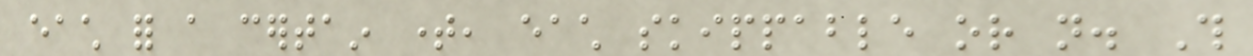each for a certain time, each skippable or not. This
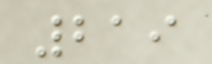219
